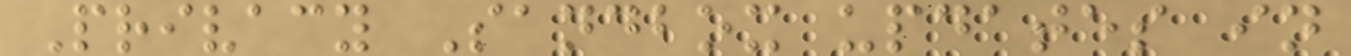Privacy Sandbox updates in
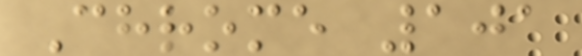Chrome 101
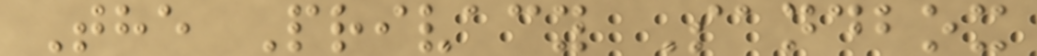The Privacy Sandbox
